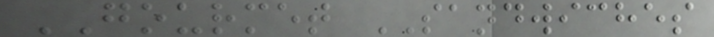GOURMET SANDWICHES
